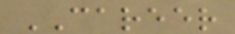CAREER
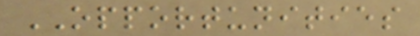OPPORTUNITIES
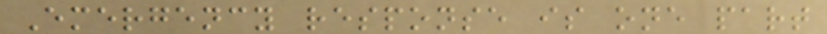Emergency response is one part
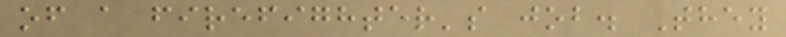of a firefighter's job. They
